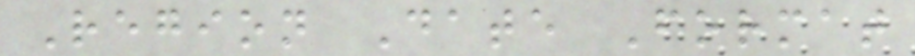Region Date Format
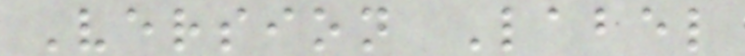Version Label
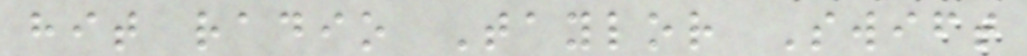hit radio Taylor Swift
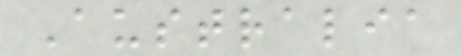Australia
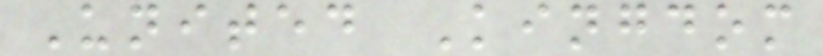United Kingdom
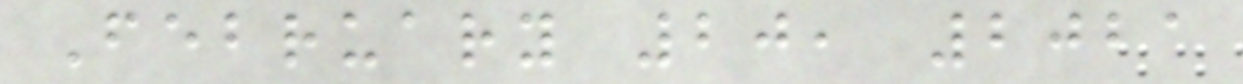February 20, 2021
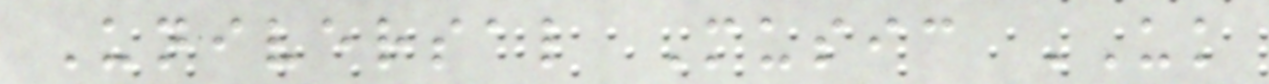Universal Music UK
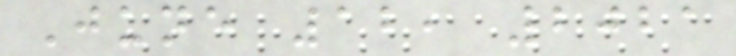June 12, 2021
